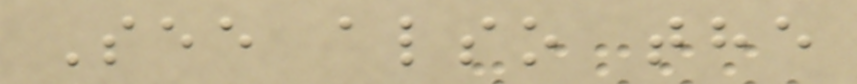See also the
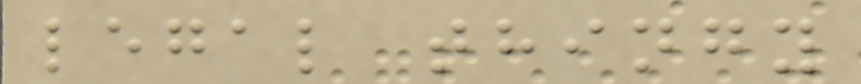legal thingy
